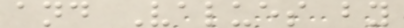and Values by
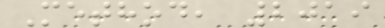Method, 2019
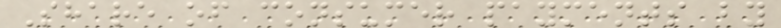Share of consumer payments by
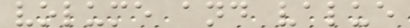volume and value
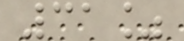31%
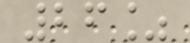26%
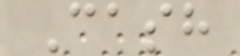Cash
